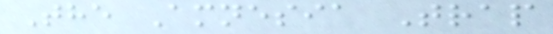The Amnesia Trap
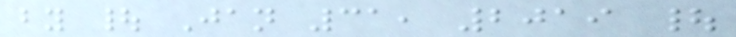by | Jan 31, 2019 |
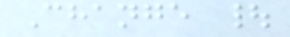Change |
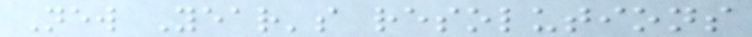New Year's resolutions
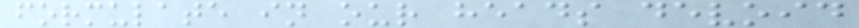formulate in our heads devoid
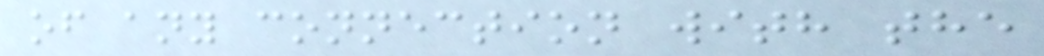of any connection with the
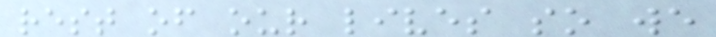rest of our lives so we
